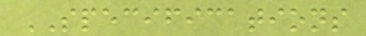SPECIFICATIONS
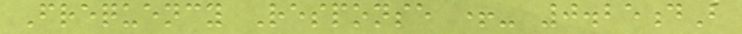Frequency Response +- 0.25dB
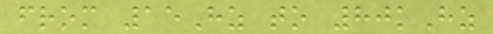from 15Hz to 80kHz
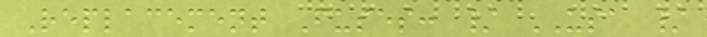Replacement Fuses: / USA /
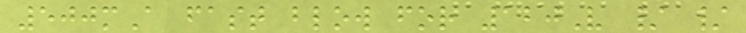500mA fast blow for 120V / /
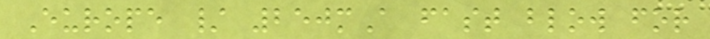Europe / 250mA fast blow for
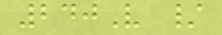240V /
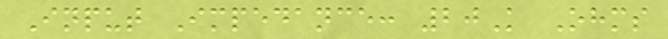Input Impedance: 20K Ohms
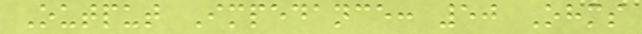Output Impedance: 50 Ohms
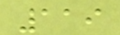119
